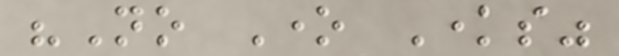"No One Knows"
